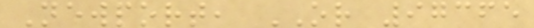Newport, OR 97365
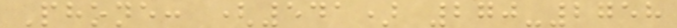Phone: (541) 270-2758
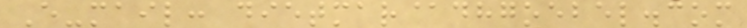E-mail: dietmar@dhgoebel.com
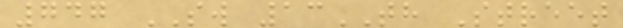747 SW 13TH Street
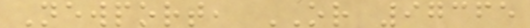Newport, OR 97365
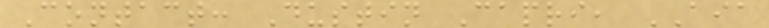Contact: Dustin Capri, AIA
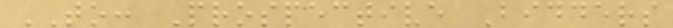TO: Prospective Bidders
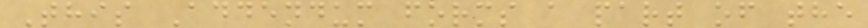This Addendum forms a part of the
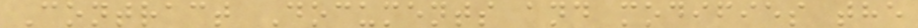Contract Documents and modifies the
